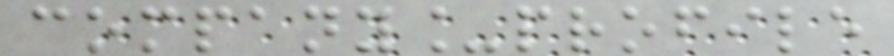company_profile
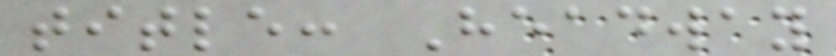title: Headway
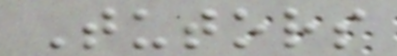Tutors
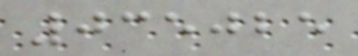035025
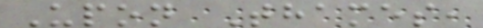Upon Thames,
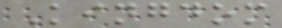Kingdom
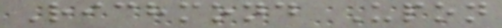Richmond Upon
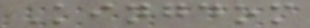Kingdom
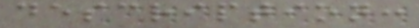description:
